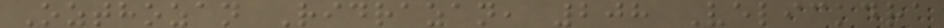Ozthozan Ridrazan, 208 Velickdra
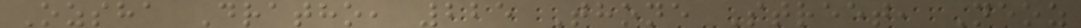Ozsha Dratho, 225 Thone Street, Neoz
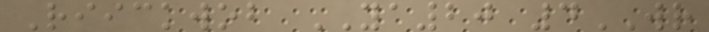Riickwob YA20 4WR
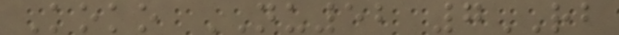Koko NU52 7RB
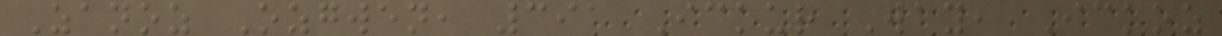Zanoz Ozgwen, 391 Ickur Way, Ickoz
